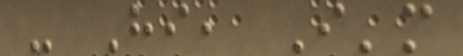- Hi, I'm
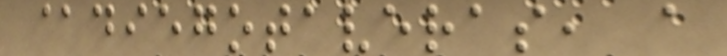@diegotaveras, a
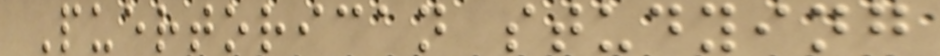Puertorican studying
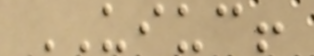UIUC!
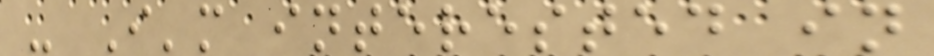- I'm interested in
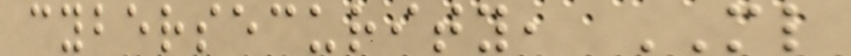cybersecurity, ML
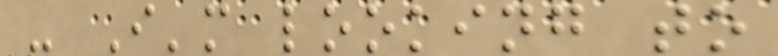- I'm looking to
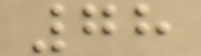78
